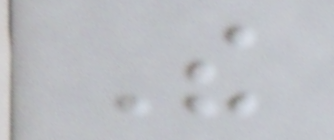The
